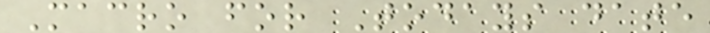Macro for Todays date
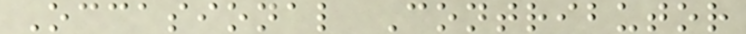Occasional Contributor
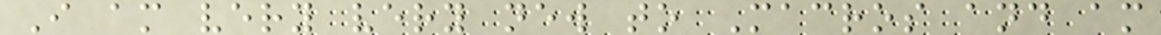I am very very new to Macros and am
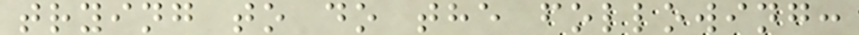trying to do the following:
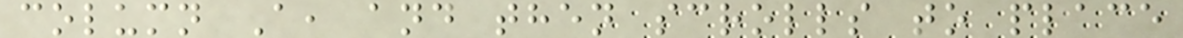column A, and then scrolls to place
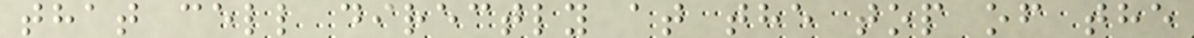that cell directly at the top of the
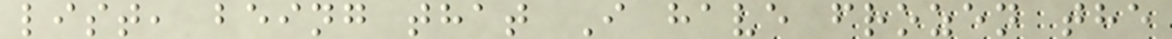list, being that I have frozen the
